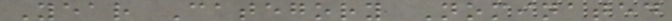Year Category Nominated
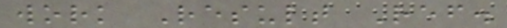work Result Ref.
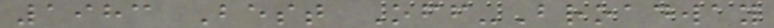1983 Best Off-Broadway
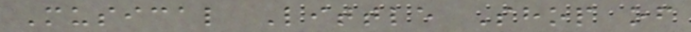Musical Little Shop of
